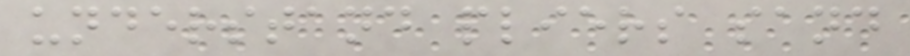understand pliers sand
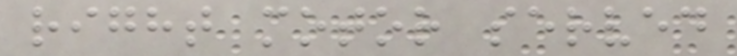right motor served
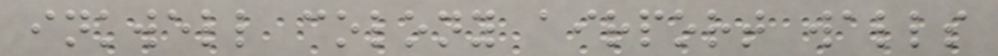inkwell colony airport walls
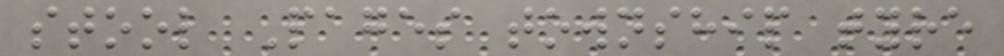stool Pages township tyre
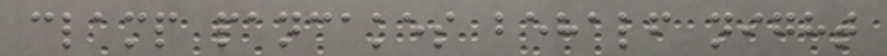clamp pancakes behalf night
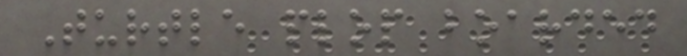Turtle plop boarded
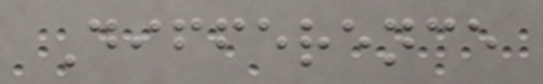Difference
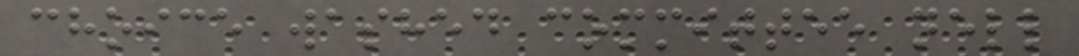choice washed committee nell
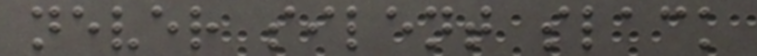never silent slack
